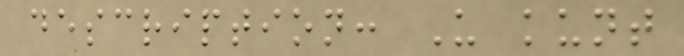description: U kunt
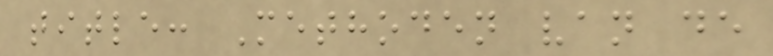title: Methoden van de
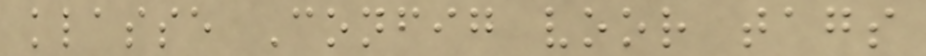klasse Config voor tags
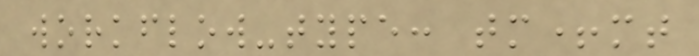workflow-type: tm+mt
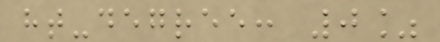ht-degree: 0%
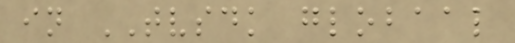in TVSDK globaal
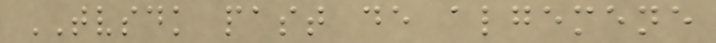TVSDK past de algemene
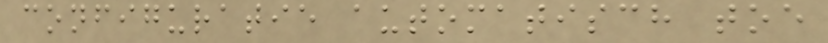configuratie automatisch toe
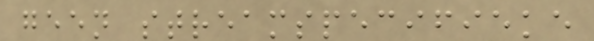geen streamspecifieke
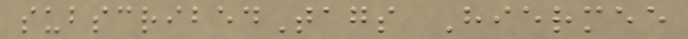subscribedTags Hiermee
